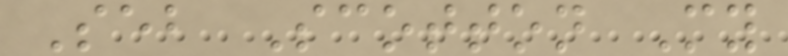Seb Scotton My
